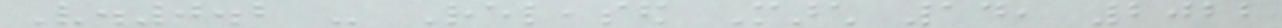V.0.2 - Released March 14, 2022
